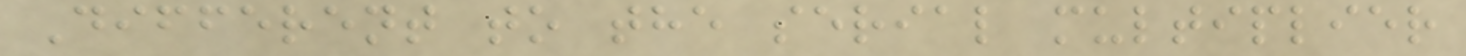Different to the serial multiplier
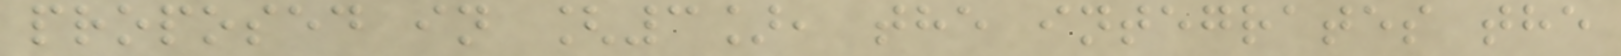proposed in [3], the integrates the
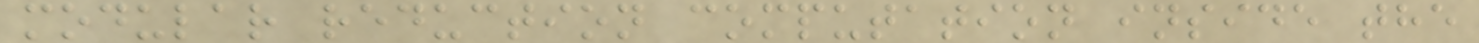modular reduction computation inside the
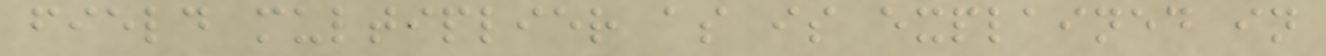field multiplier as is explained in
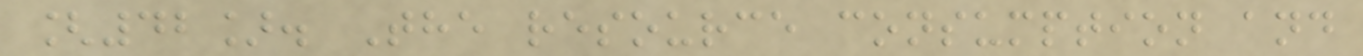[42]. The resource consumption and
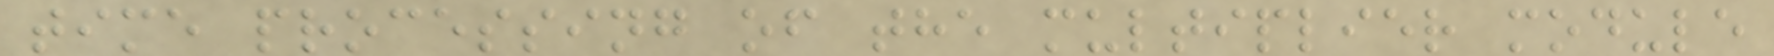time processing of the multiplier module
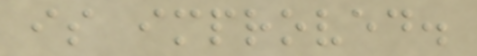is improved.
